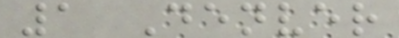1 Denver
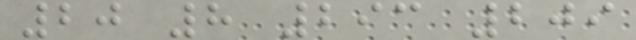20 8 293 209
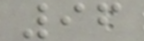96
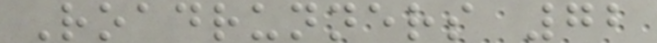Roadrunners 72
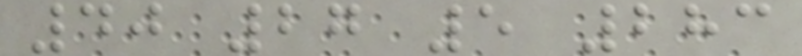40 27 5 283
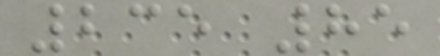235 85
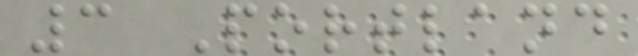3 Portland
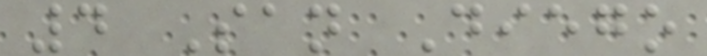4 San Diego
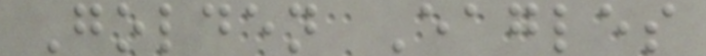Golden Eagles
